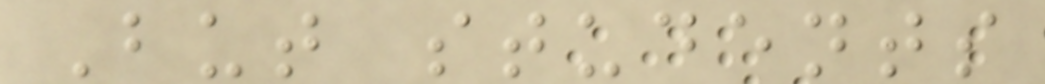But students
